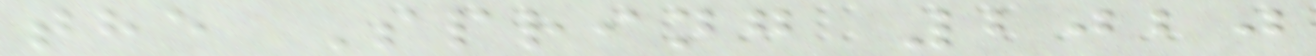the Spring 2020
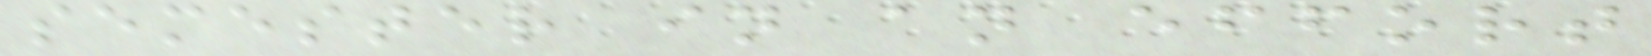semester in an effort
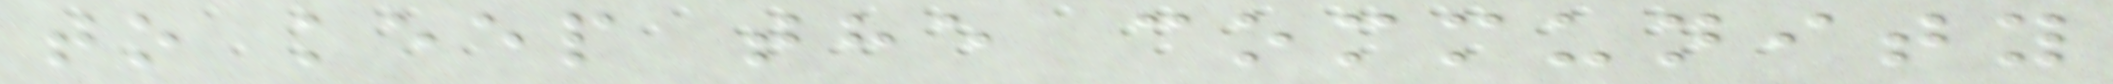to keep the community
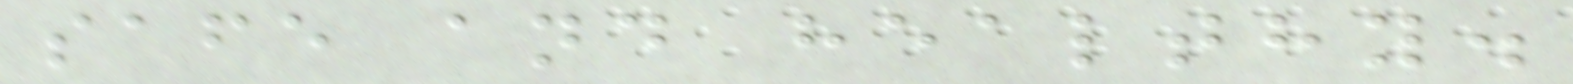safe and healthy.
